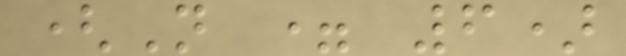(N = 6)
